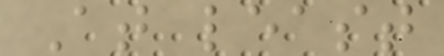At least
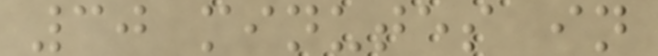30 minutes in
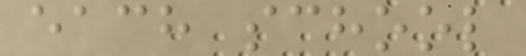each school
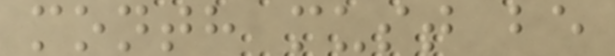month must be
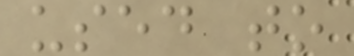used to
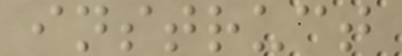instruct
